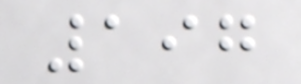197
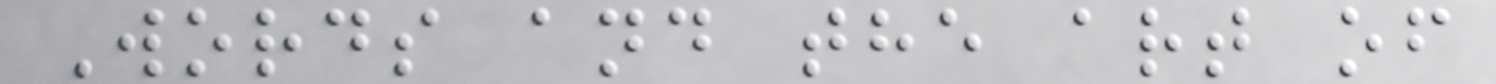Words and the art of
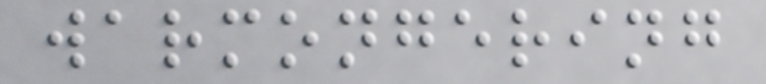warmongering
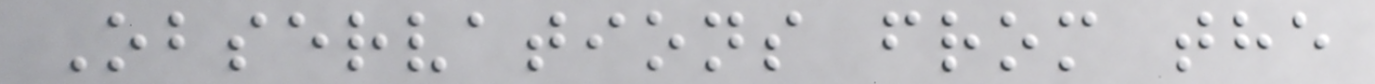Observations from the
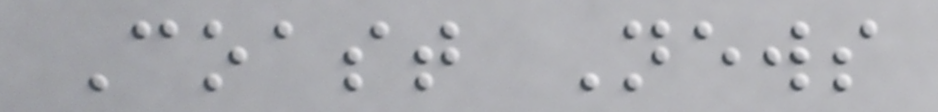Coast News
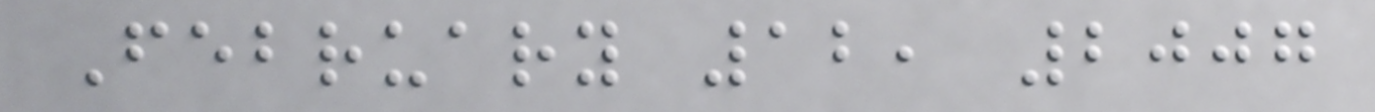February 12, 2007
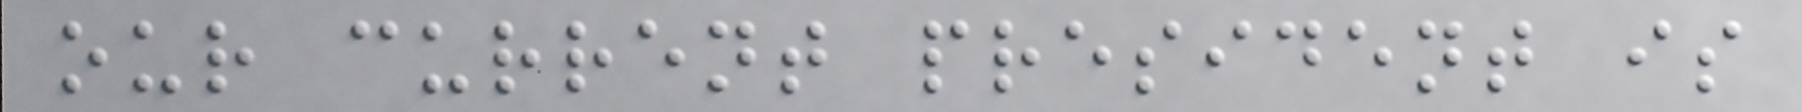our current president is
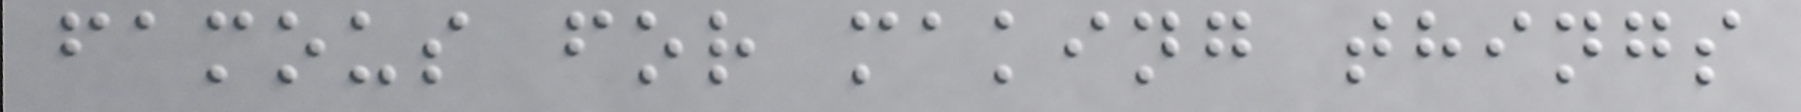famous for making things
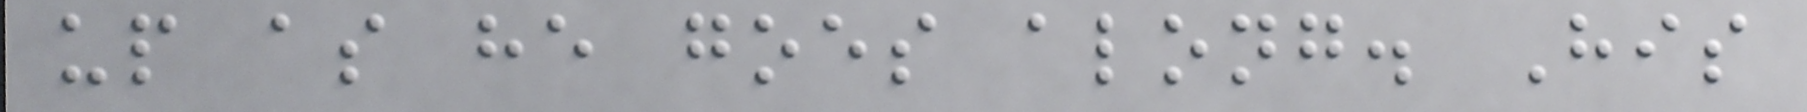up as he goes along. His
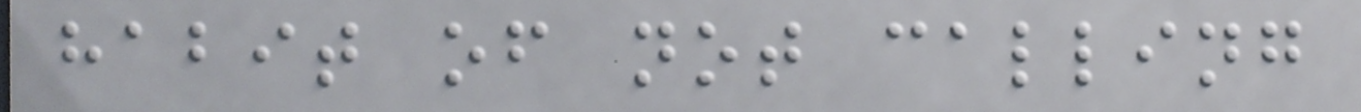habit of not calling
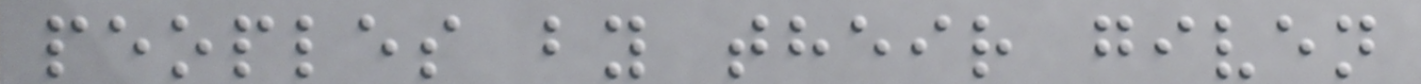peoples by their given
